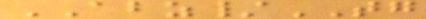ABZ/TG
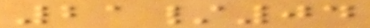21/04
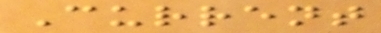Current
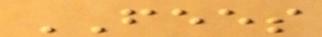FEES
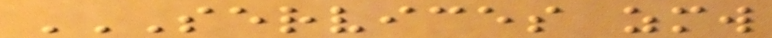SERVICES ZMW
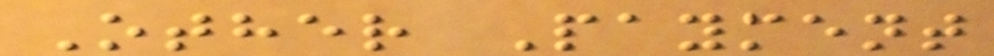Other Payment
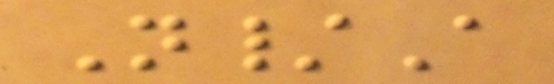N/A
